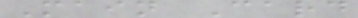Main Card
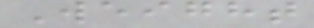Weight
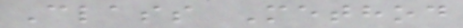Class Method
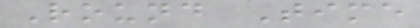Round Time
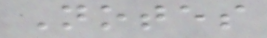Notes
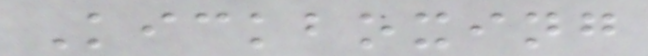Kickboxing
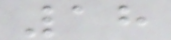18
